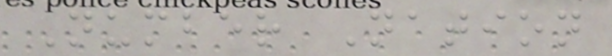Number Nation
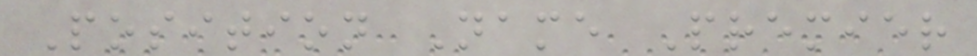Position Name Premier
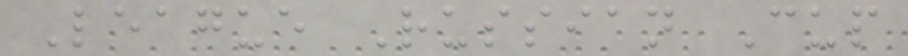League Russian Cup
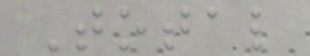Total
